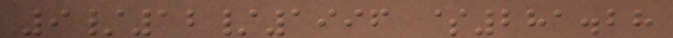9/12/1996 $281.28
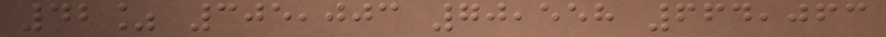42% 305,003 70,558 664,063
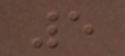5
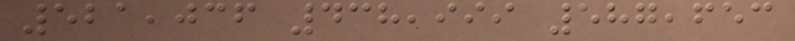521,036 438,999 587,653
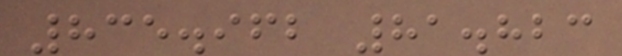835.962 81.823
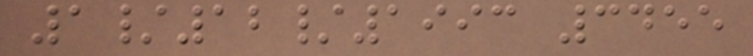1/12/1993 3455
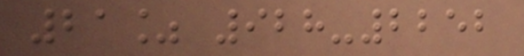21% 928-2252
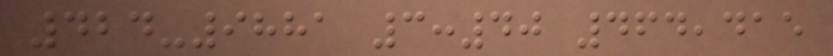424-9881 3:40 464,415
